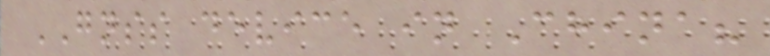GNSS device in China?
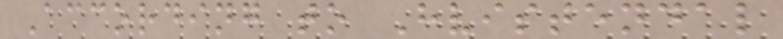According to Hvistendal
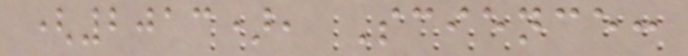(2013), Science:
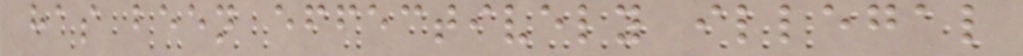has been effectively illegal
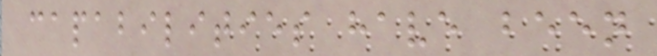capabilities have been
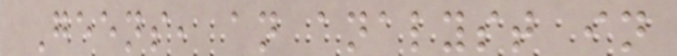Geens, an analyst in
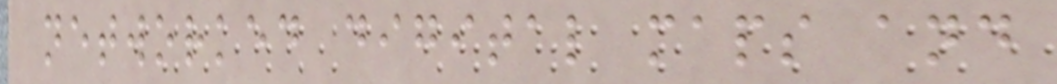networked digital maps and
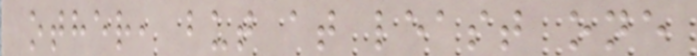other, but at least one
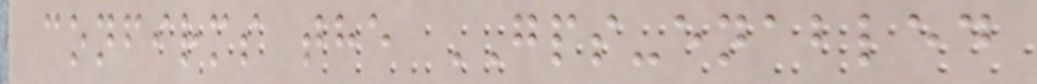confirms the GPS-enabled
